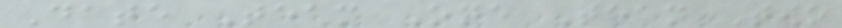Date Team One Team Two
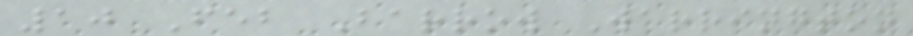10 Feb Barrow Warrington
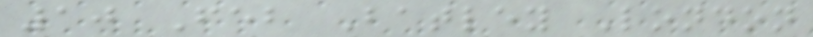10 Feb Batley London
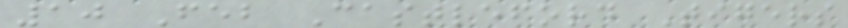10 Feb Castleford Tigers
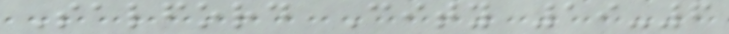Salford City 19-6
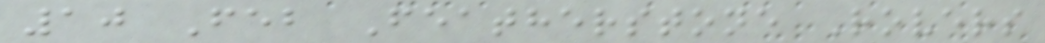10 Feb Featherstone Rovers
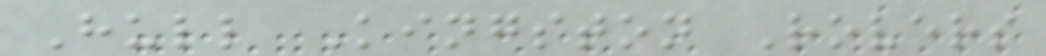Hull Kingston Rovers
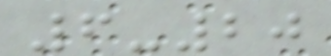6-20
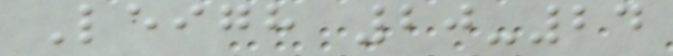Leigh 20-24
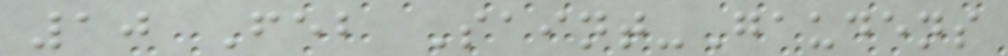10 Feb Saint-Gaudens
